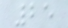25
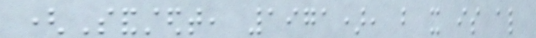(Sandstedt, 1971), but it is also
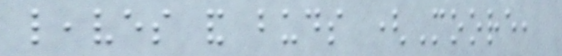leaves and buds (Moore,
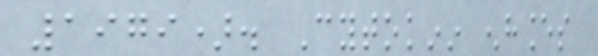1979). Cytokinin enhances
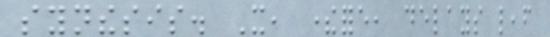synthesis. It, therefore, delays leaf
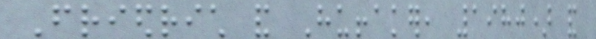Friedrich and Huffaker, 1980) and
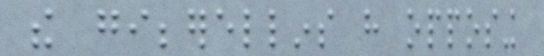the gibberellins have opposing
